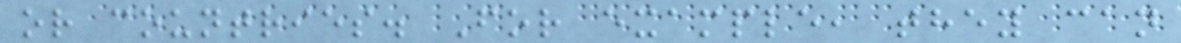or countries. For example, they can
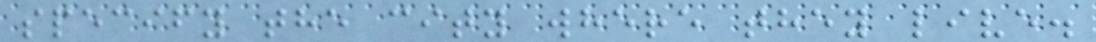specify the city where they live.
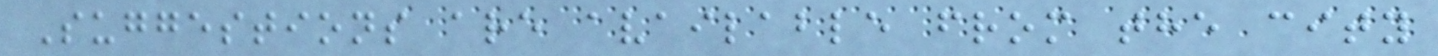Suggestions are available from the city
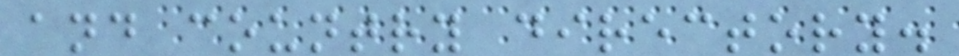and country directory.
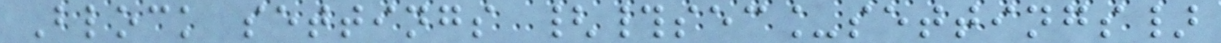Block settings {#sec_settings}
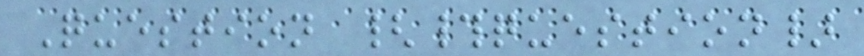Question {#question}
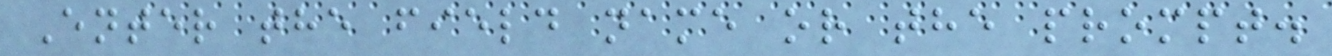Enter the field name or the prompt.
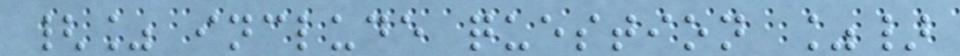{% include question %}
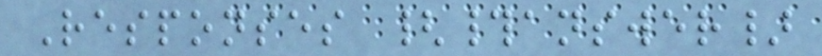Responses {#answer}
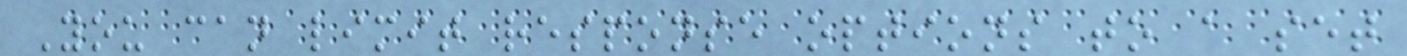You can limit response options to a set
